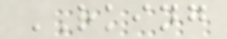RKING
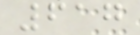617
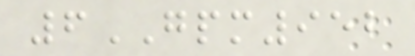6GPM952
